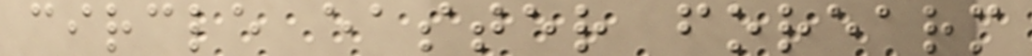circle easter forearm
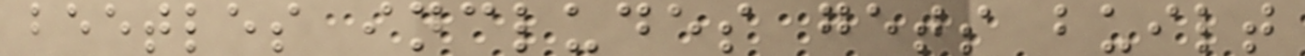beetles includes gets built
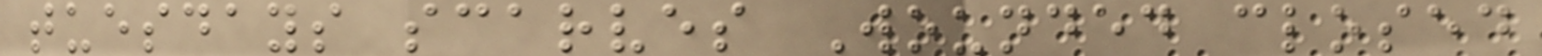tuesdays scarves Wounded closed
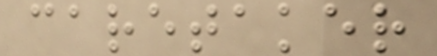caretaker
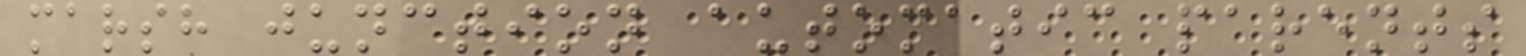marsh junction automatic parents
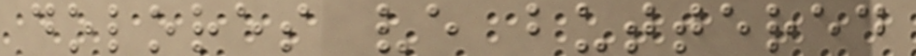dolores ve buttered
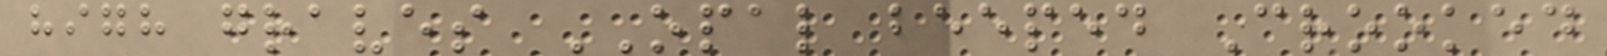high graves OPAL beeped Crooked
